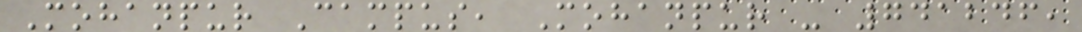Mohanpur Campus, Mohanpur - 741246,
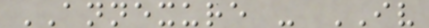ANNEXURE - IV
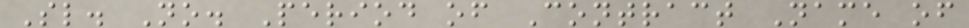Sl. No. Period of Contract Name of
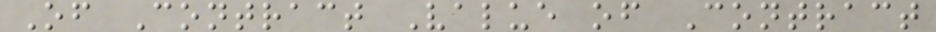Of Contract Value of Contract
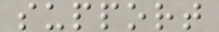support
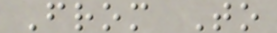From To
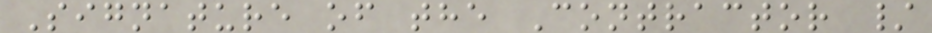Signature of the Contractor /
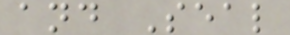and Seal
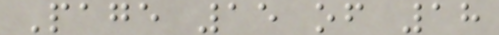Page 15 of 18
